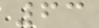63
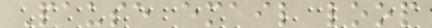Pause email loop
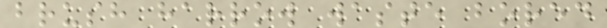brush harrow waste bored
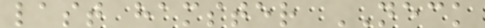last hamster NECK
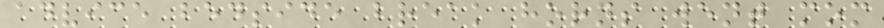advice bedside break horns went mom
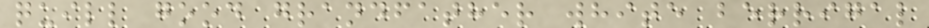quill good grandfather white berrigal
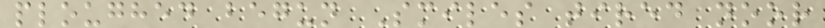ploughed begun Smiles tired noor
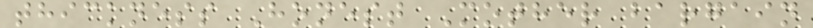thickness Honest Mother bargain
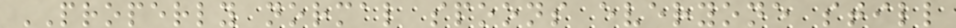PROPERLY normal spoons everyone still
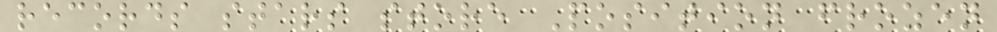records stars store Position frozen
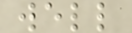well
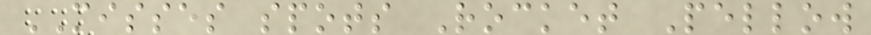MISSES spots Rocket Pellow
